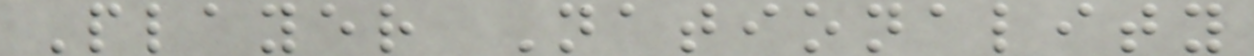Player Nationality
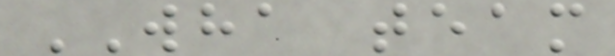WHA team
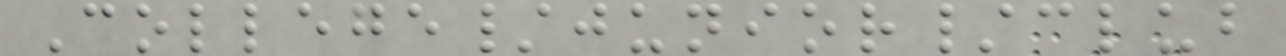College/junior/club
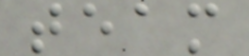team
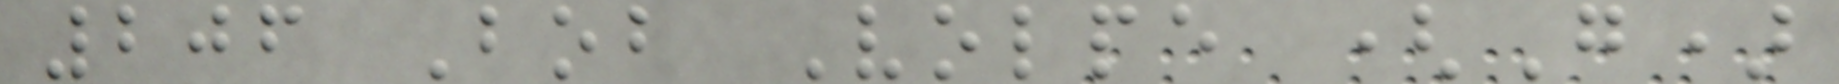206 Bob Volpe (G)
